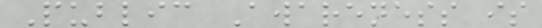Public Awareness is
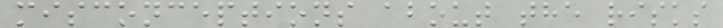misconceptions about the risks
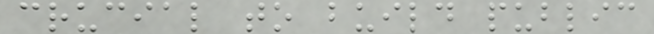crucial to build public
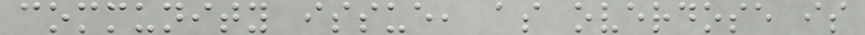community issue, as overdose is
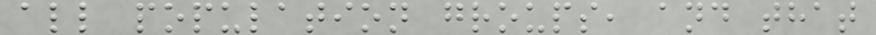all population groups, and that
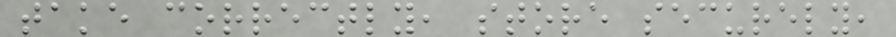take correctly, store securely,
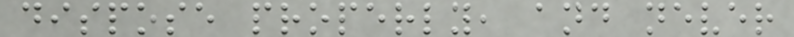dispose properly, and never
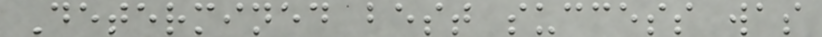Determined best success was
